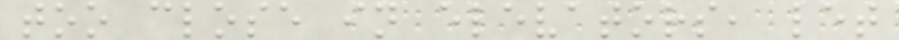too close in elevators, let
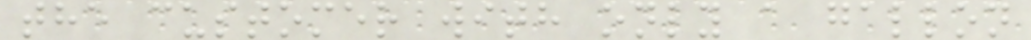the customer with only a gallon
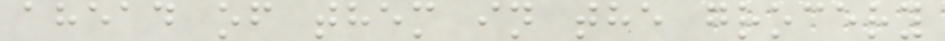ahead of them in the grocery
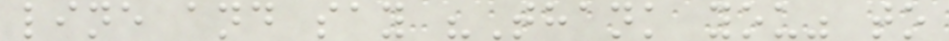line and say "Thank you" to
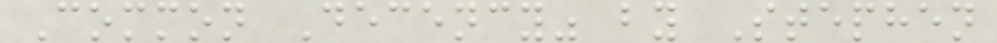Common Decency" by Stephen
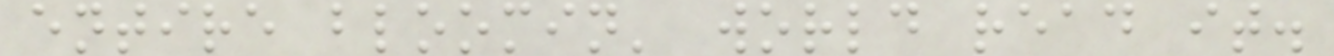entire bloomin' world read it.
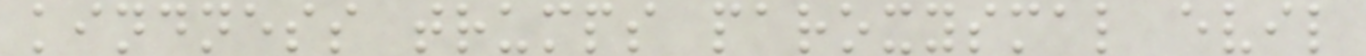kindness trumps paroxysmal evil
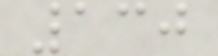130
